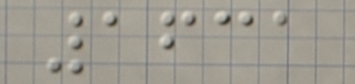1631
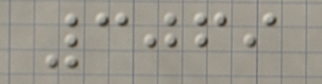3069
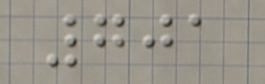701
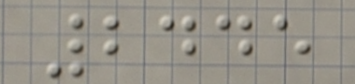2445
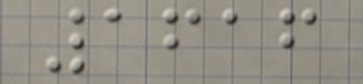1616
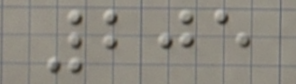205
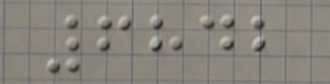6842
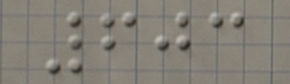603
